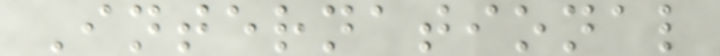International
